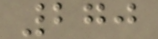270
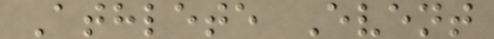Athlete Event
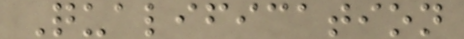Qualification
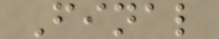Final
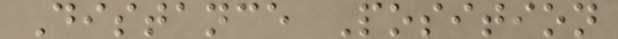Distance Position
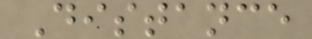Distance
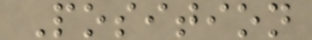Position
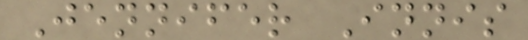Jennifer Innis
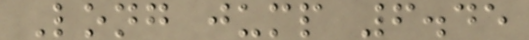Long jump 6.45
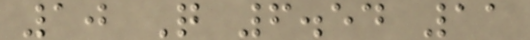10 Q 6.54 11
